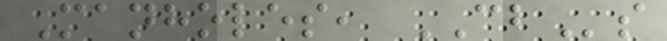Manholes, CBs
